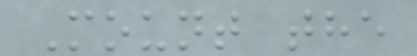Mount the
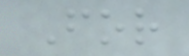For
